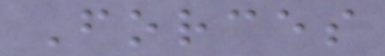Forces
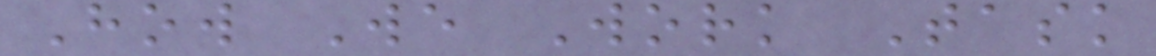How We Work Task
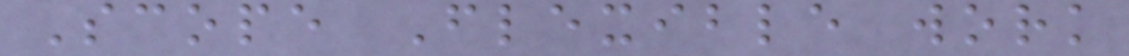Scope Flexible work
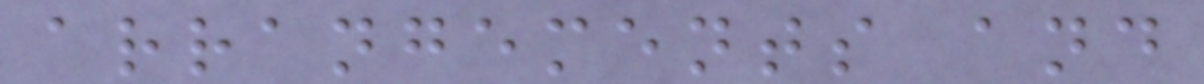arrangements and
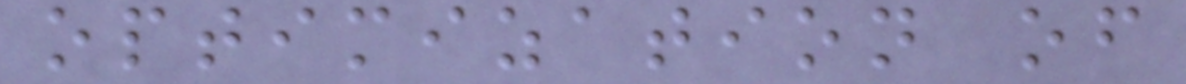optimization of
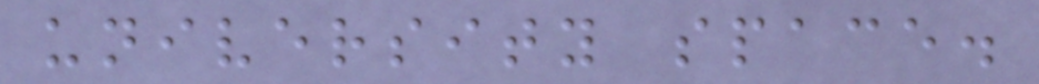university space.
